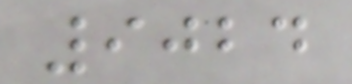9024
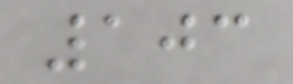103
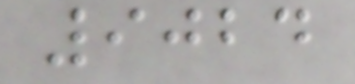9024
